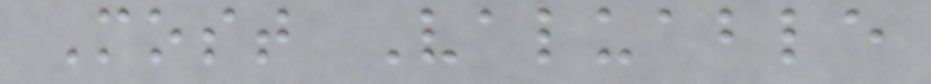Most Valuable
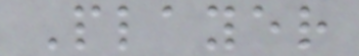Player
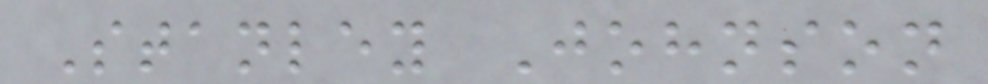Stanley Johnson
